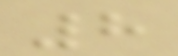8
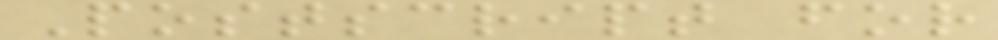Postscript for
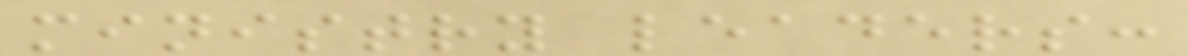ministry leaders:
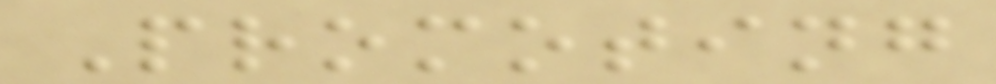Promoting
